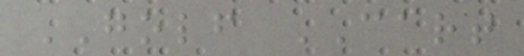GOLF CART
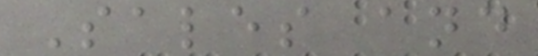Sales and
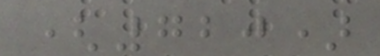(720)
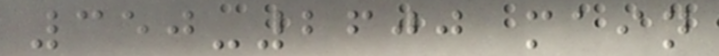350-2600 main
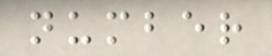number
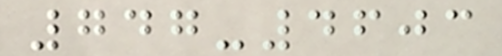747-4603
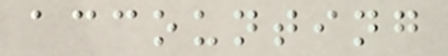accounting
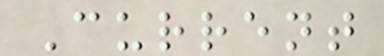Current
